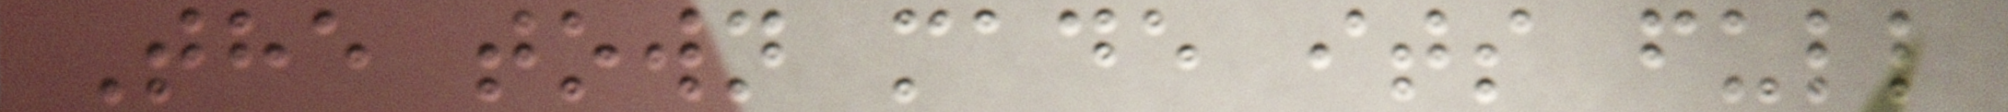The town made its full
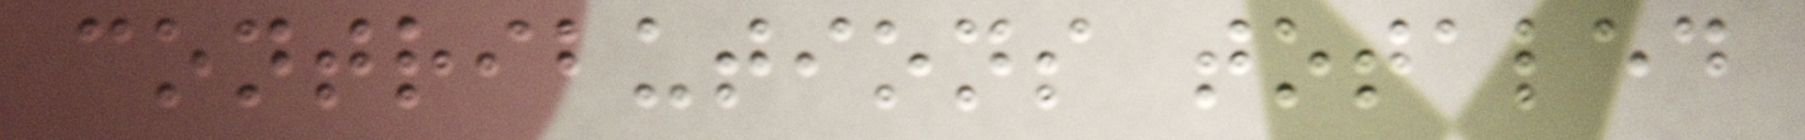contributions totaled
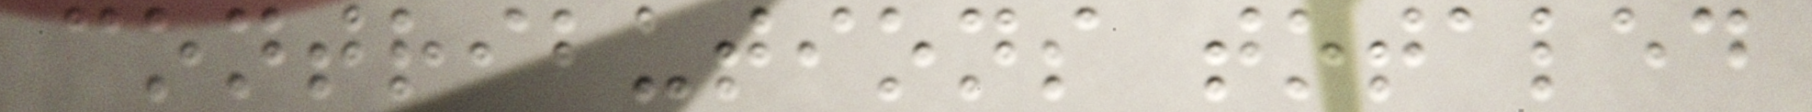contributions totaled
